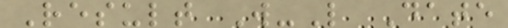Result W-L Date
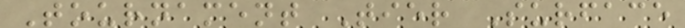Tournament Tier Surface
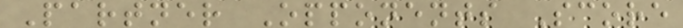Partner Opponents Score
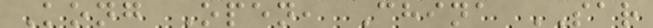Kong Open, China SAR
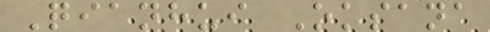Qianhui Oksana
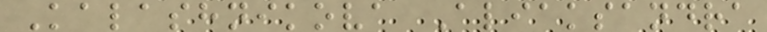Kalashnikova Aliaksandra
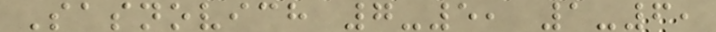Sasnovich 7-5, 1-6,
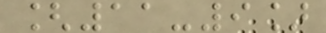[11-9]
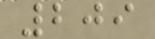209
